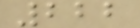222
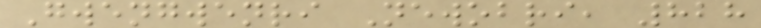Gwengwenri Newobri, 828
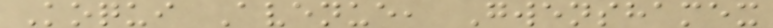Koqui Avenue, Gwenshamex
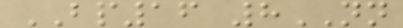BP16 8NN
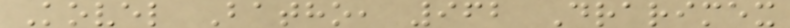Kovel Batho, 962 Drarimex
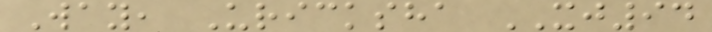Way, Uricksha XJ94
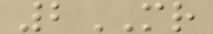2MR
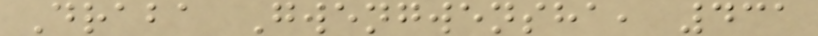Draba Gwengwensha, 431
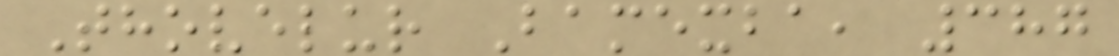Thovelur Bamexba, 387
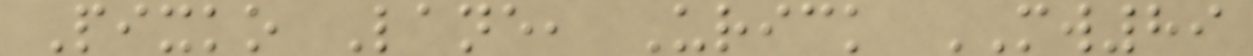Pixko Lane, Urick MW89
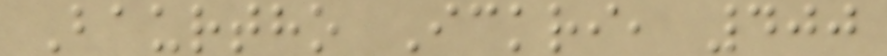Baurtho Ickri, 400
